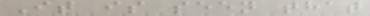It is seen that
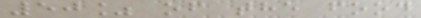50% of the food
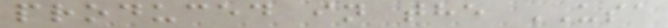produced in the USA
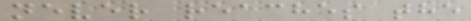never reaches the
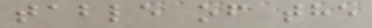table of the
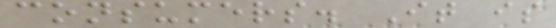consumers. It is
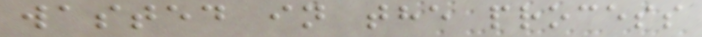wasted in the process
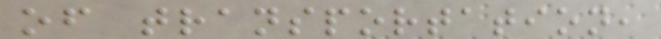of transportation,
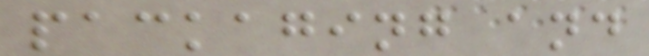packaging and
